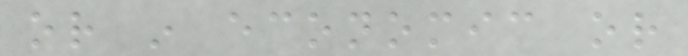or in economic or
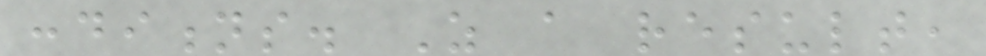conditions. As a result,
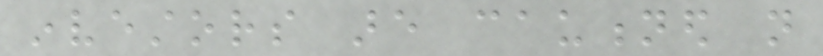investors are cautioned not
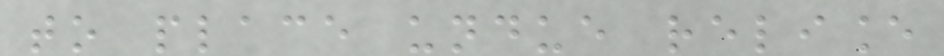to place undue reliance
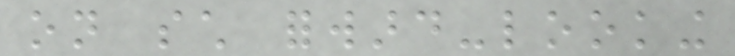on such forward-looking
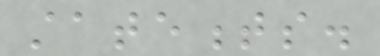statements.
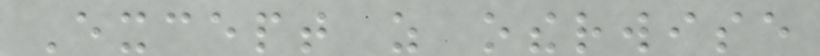Except as otherwise
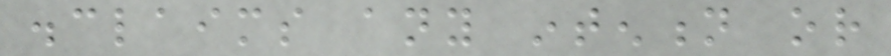disclaims any intention or
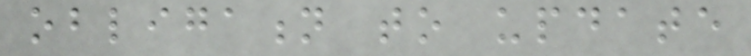obligation to update
